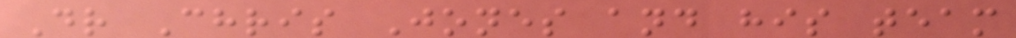Dr Chris Jones and his team
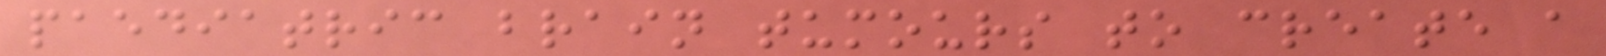paediatric brain tumours to create a
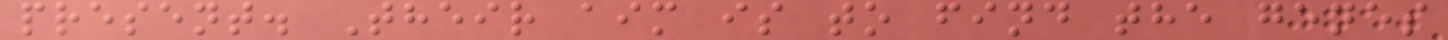present. Their aim is to find the genes
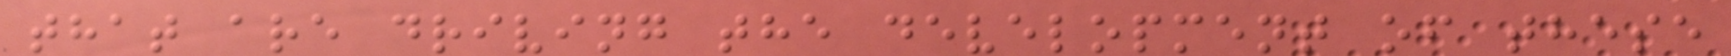that are driving the development of these
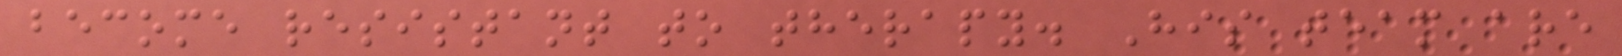become resistant to therapy. His team are
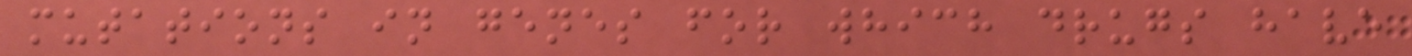mutations in genes for which drugs have
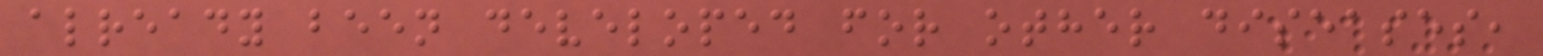already been developed for other diseases,
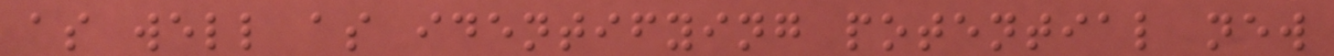as well as identifying potential new
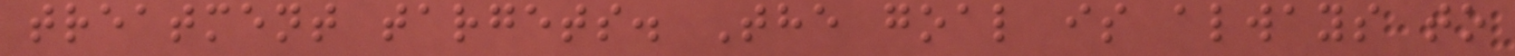treatment targets. The goal is always to
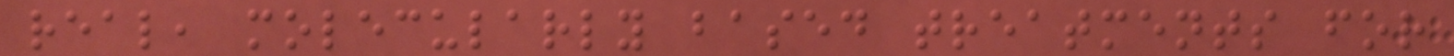real, molecularly based treatments for
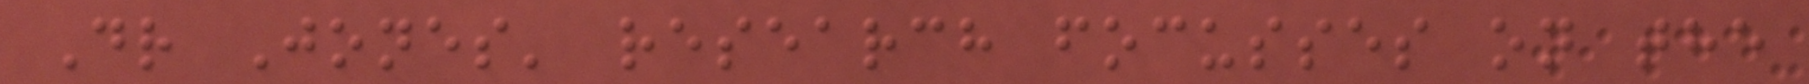Dr Jones' research focusses on the
